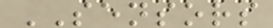SENSORS
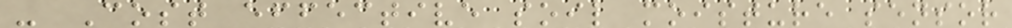- Cost effective soil moisture sensor
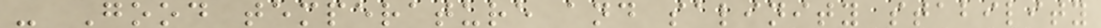- Good temperature and salinity stability
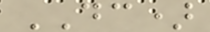DC)
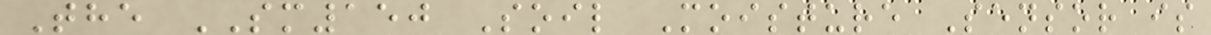The SM150 Soil Moisture Sensor is
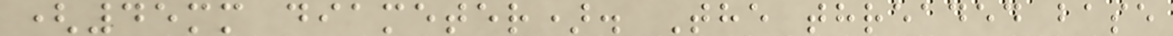(45mm diameter). The threaded base
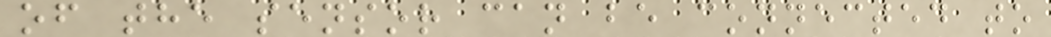of the sensor can be connected to
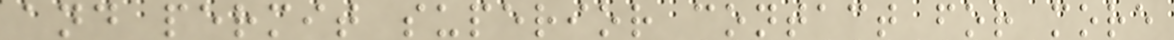and permit superior contact for more
